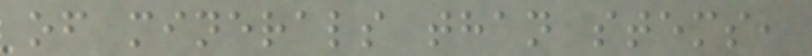of minerals than stems,
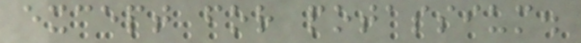except for potassium.
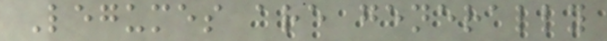Legumes are generally
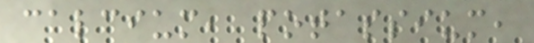calcium, potassium,
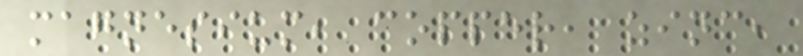magnesium, copper, zinc,
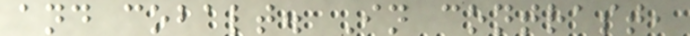and cobalt. In contrast,
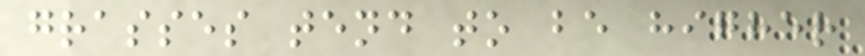grasses tend to be higher
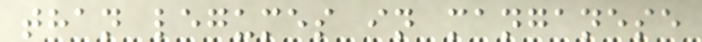than legumes in manganese
